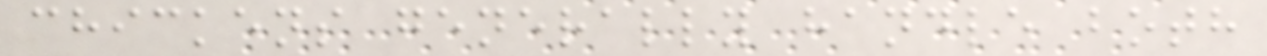chickens generally handle both
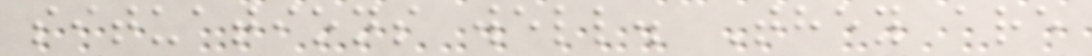situations well. They are
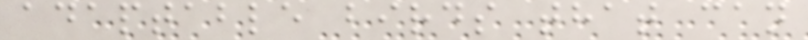adaptable birds that can
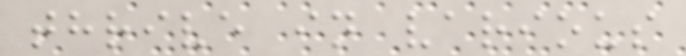thrive in various
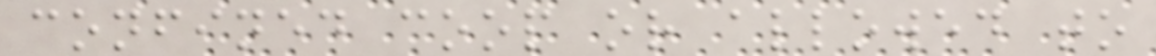confined coop or allowed to
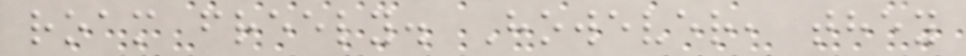roam freely. However, they
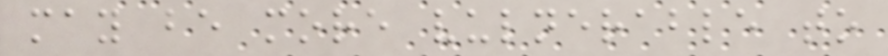may be more vulnerable to
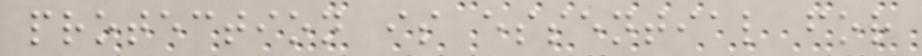protection is essential for
